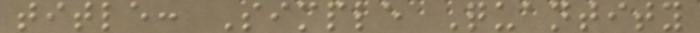title: Simple Quantity
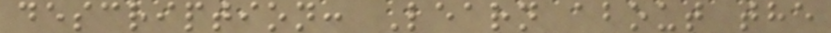description: Learn about the
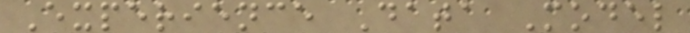Experience Data Model
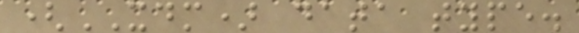(XDM) data type.
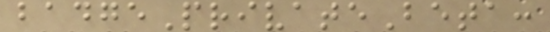badgePrivateBeta:
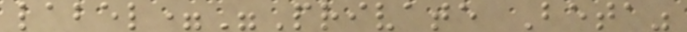label="Private Beta"
